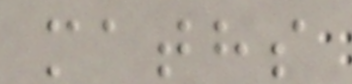maths
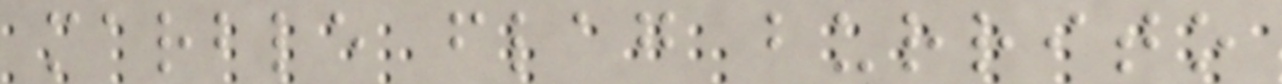marble flag burrito
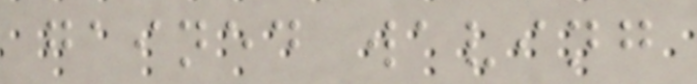gained waving
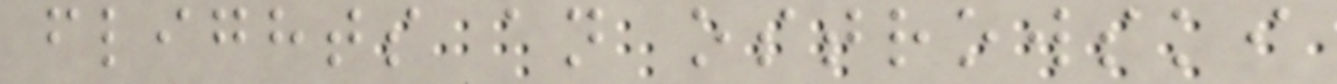flights an ostrowski
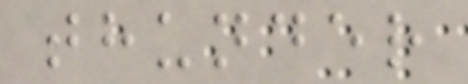thunder
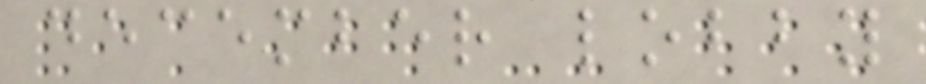december lobby
